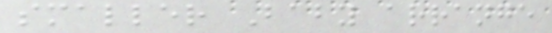smaller Baby arrange
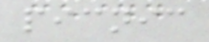picnic
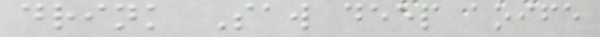drink Saw deep aoife
